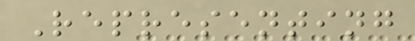Representing
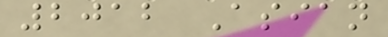2012 Asian
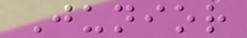Junior
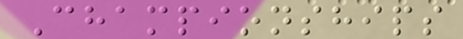Championships
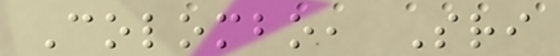Colombo, Sri
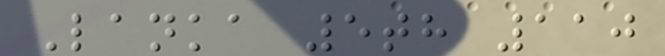Lanka 5th 110
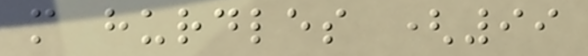m hurdles (99
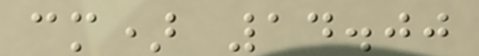cm) 14.00
